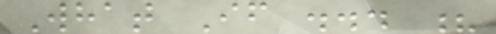What If ... ?
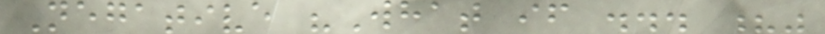Negative "What if ... ?"
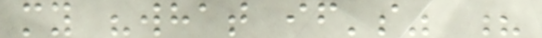my "what if's" ?
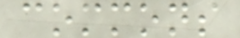commons
